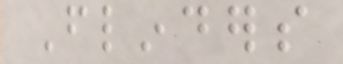Flinders
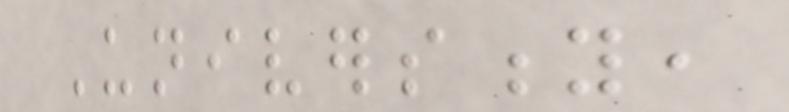University,
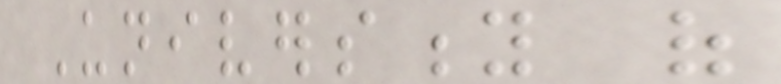University of
